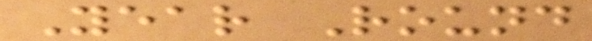Year Round
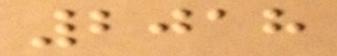2018
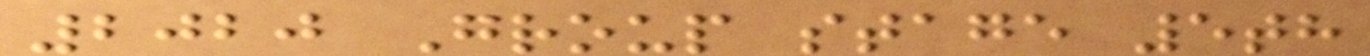2020 Group stage 5th
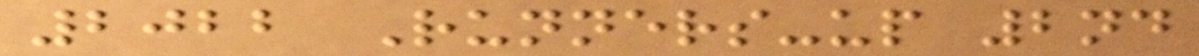2022 Runners-up 2nd
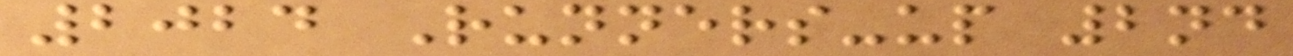2024 Runners-up 2nd
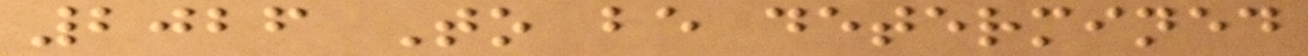2026 To be determined
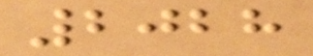2028
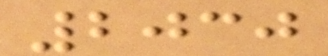2030
